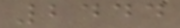2444
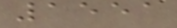1551
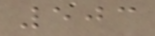503
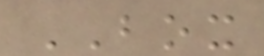BOX
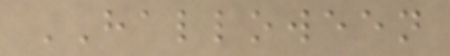HALLOWEEN
